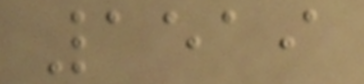1519
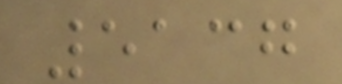5137
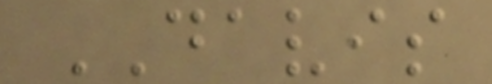DAVIS
